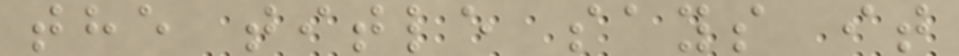the title says it
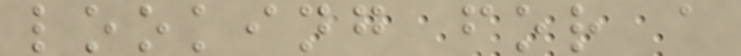looking for a
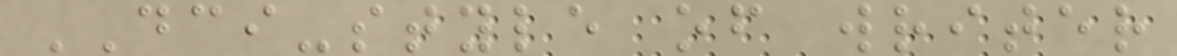DCI-style of writer
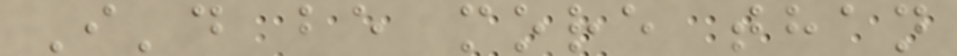I'd be more than
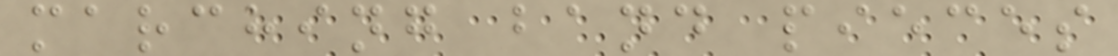marching band pieces
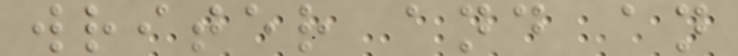writer and an
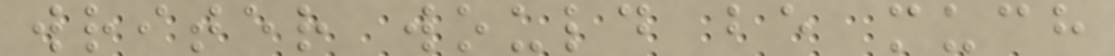writer would be much
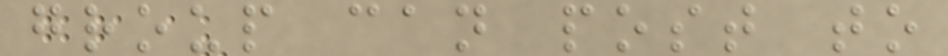group can post to
